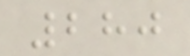280
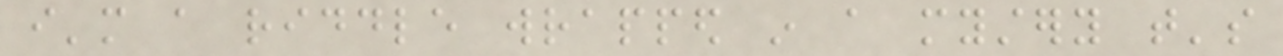i'm a riddle wrapped in a mystery that's
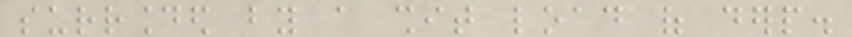surrounded by a shit load of derp.
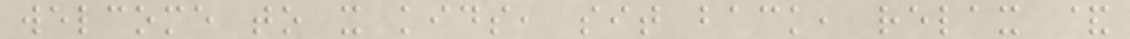welcome to it kids, sit back, relax &
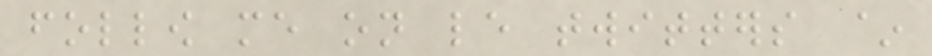follow me on le twitters ~
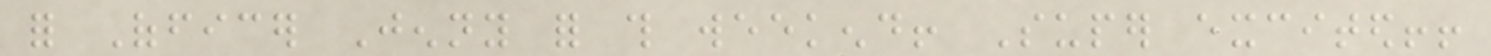for Officer Jenny for this weekend! Super excited!!
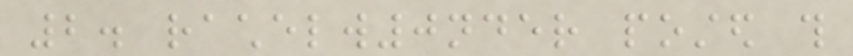2. rachelw0nder posted this
